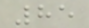85
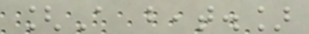[A beat.]
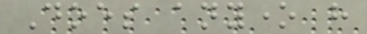Does anyone have
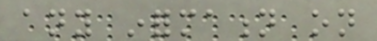any information on
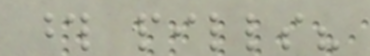those pills?
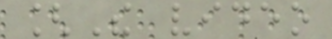[The video
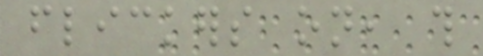flickers on, this
